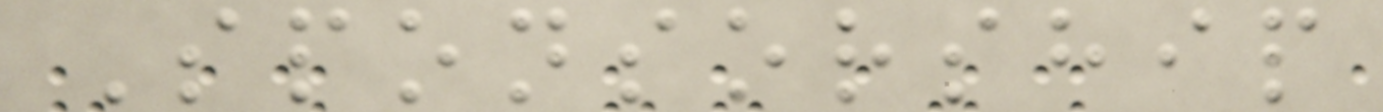Sponsorship
